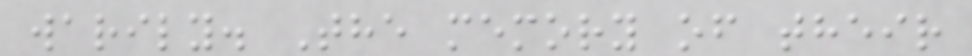warily. The memory of their
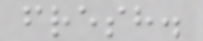fresh.
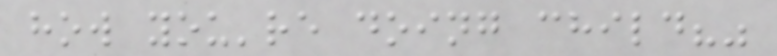how you're doing child?"
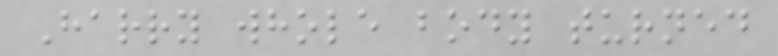Harry whole body turned
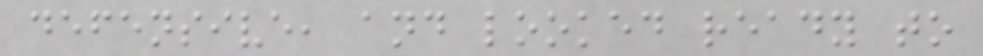defensive, and looked ready to
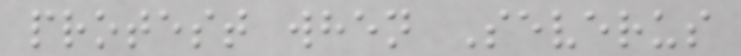protest when Severus
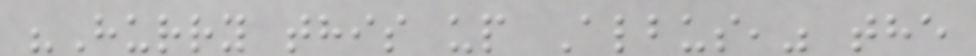"Hurry this up Albus," the
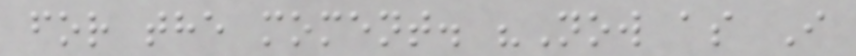for the moment. "Now as I
